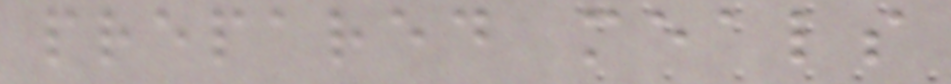prepared meals
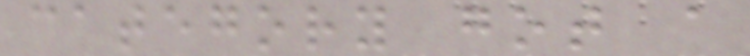category got a
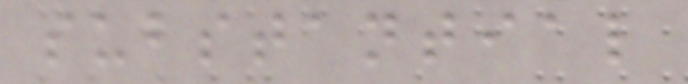substantial
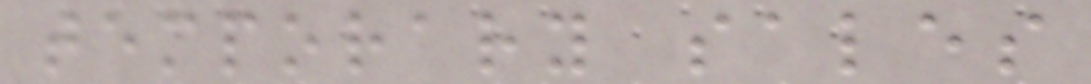temporary sales
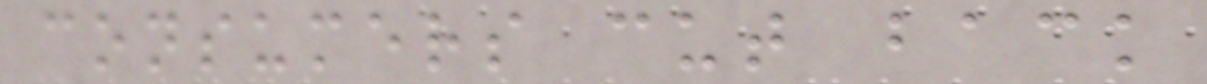consumers cut back
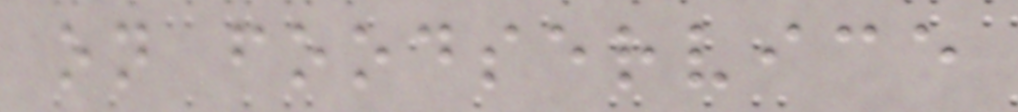on foodservice
